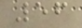56
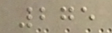275
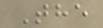The
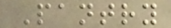Pantry
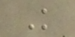K
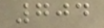704
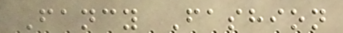Fancy Fashion
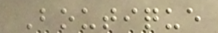Boutique
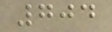704
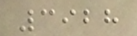3928
